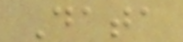Data
